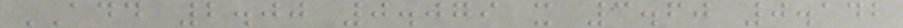ADD 2.00 0.079 x 3.60 0.142
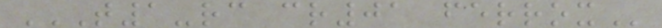T1-RC CR01 FERROX
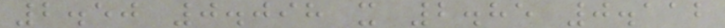2.50 0.098 x 2.85 0.112
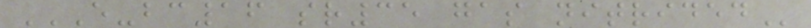E-BC16 SR35 GAS NITRIDED
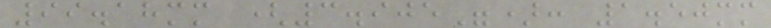99.18mm (3.905"): 1.50mm
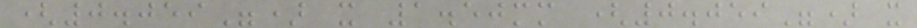(0.059") x 1.50mm (0.059") x
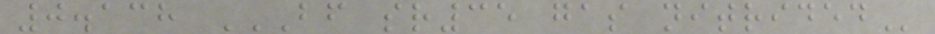0.138 BF SR35 GAS NITRIDED
